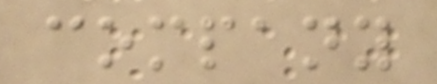company
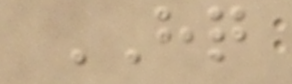HQ
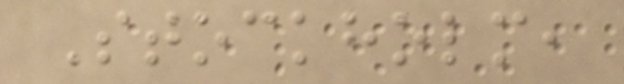Stockholm,
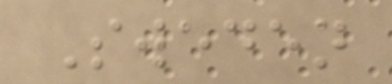Sweden
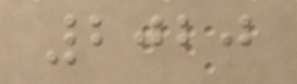2020
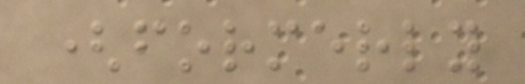(formerly
